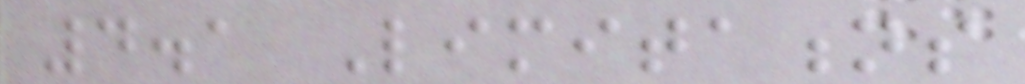4.1 Limitations
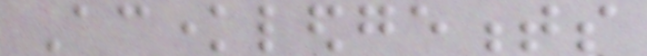Acknowledgements
